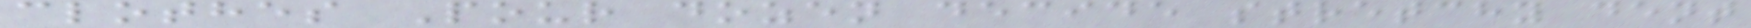clothes Pour dozen decide stretchy dent
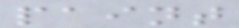paint
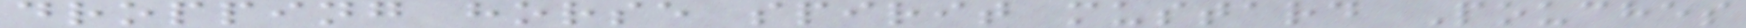dropping horse spirit mustard Pouches
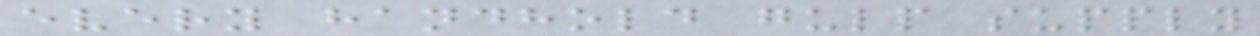every handhold gulp supply
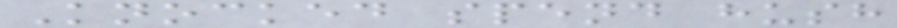Knocked spend hush
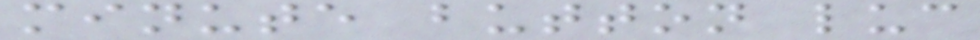minute button luc
